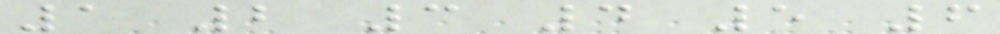1 2 3 4 5 6
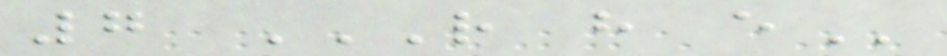7 R H E
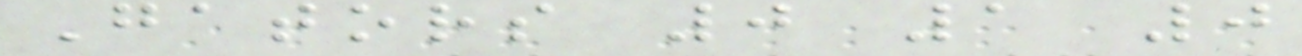Gators 0 1 0
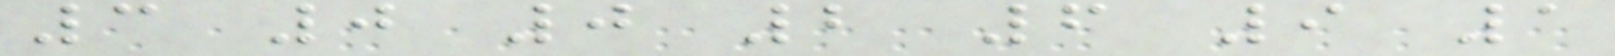3 0 0 2 6 9 1
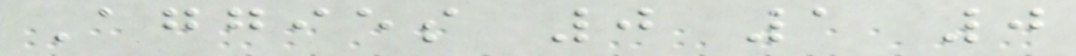Aggies 0 1 0
